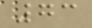73
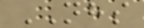NHS
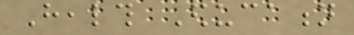Health Education
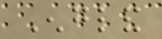England
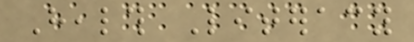Health Literacy
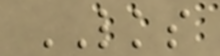LKS
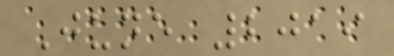June 2019
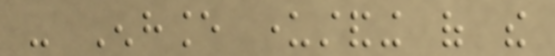- Enhance understanding of the
